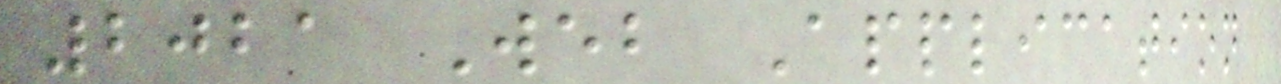2021 Web Application
